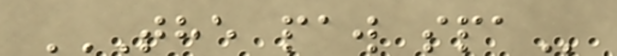THE PAW SPA
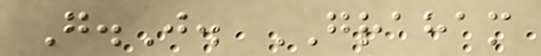G.J. GRAHAM
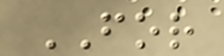FOR
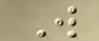W
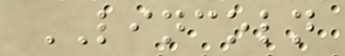LINCOLN
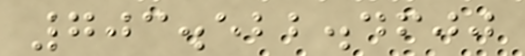703.522.4600
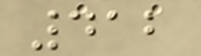412
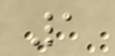1
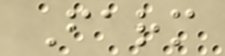Farm
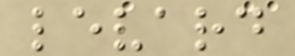levard
